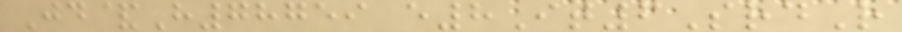Jd&H78759 e8It6SrdR
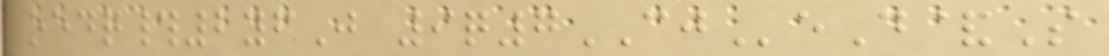oedq#2yfJ 9q7CJeD&S
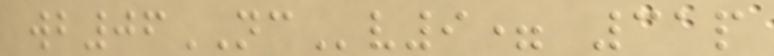wb06NCv9= 31p
